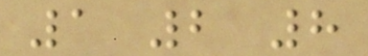1 2 8
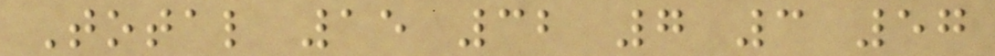Total 15 32 7 3 57
